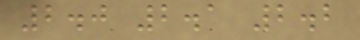2.0 2.1 2.2
